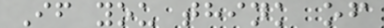If you think of
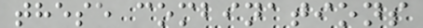these combinations
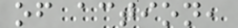of action,
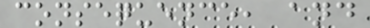consequence, and
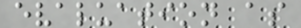evaluation as
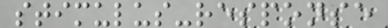stimulus-response
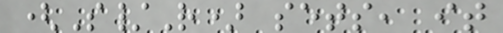(S/R) sets, it
